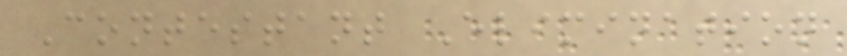Contestant Elimination
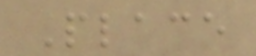Place
